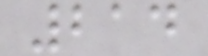214
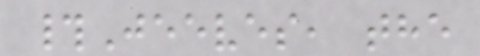#Jeeves, the
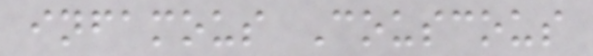infamous Couscous
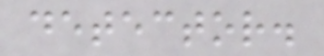detector.
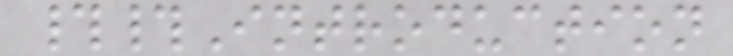##Introduction
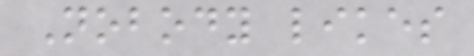Nobody likes
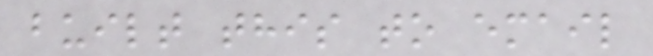built this to email
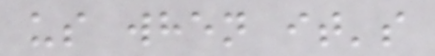us when it's
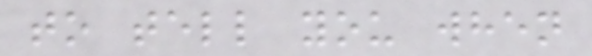to tell you when
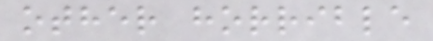other horrible
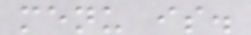menu is.
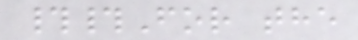##For the
